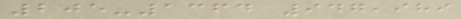205-1364 947,989
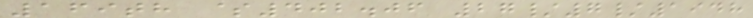169th $402.06 27/7/1948
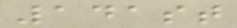141st
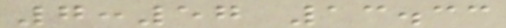7:57 13.33
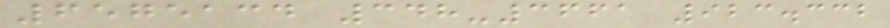6575134 348-3661 923.332
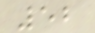52
